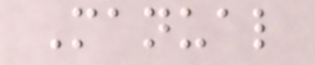Manual
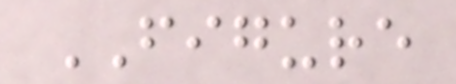FIGURE
